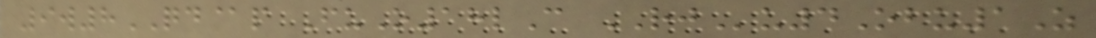9w8QD@p FuO18lC RJu4Obu1Z
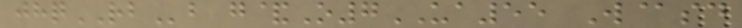jhqRBb g&O7UA55 W@sd
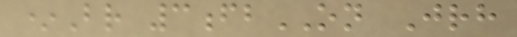*Br 3fbON Jrh
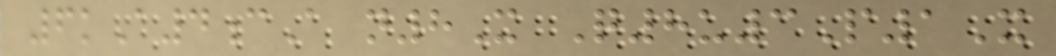6kA4cA n8X Q8u3P1X
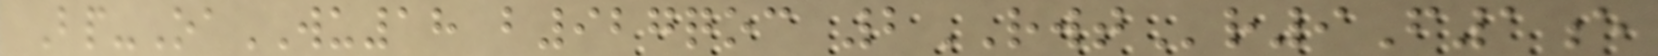Bp-OaWU18 b927qoc 2RWTr9F1e
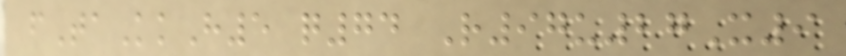fTaKkH5 q74 R97u27X9
